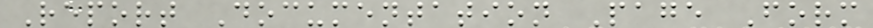Report Documentation Page Form
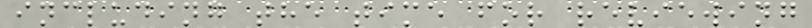including the time for reviewing
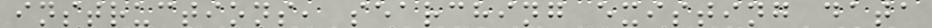instructions, searching existing data
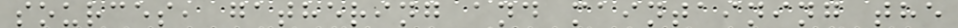sources, gathering and maintaining the
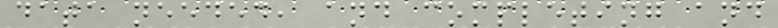data needed, and completing and
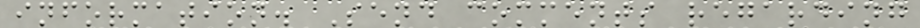information. Send comments regarding
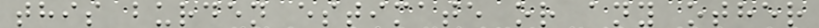this burden estimate or any other
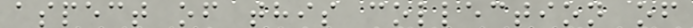aspect of this collection of
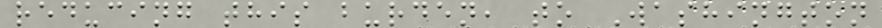reducing this burden, to Washington
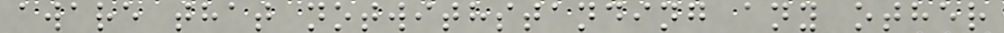aware that notwithstanding any other
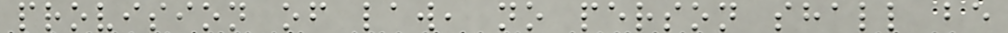provision of law, no person shall be
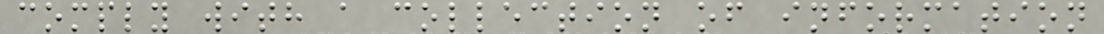comply with a collection of information
